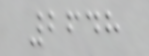2648
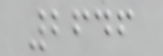2646
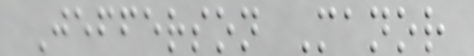Jefferson Manor
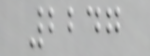2247
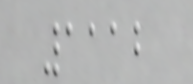1112
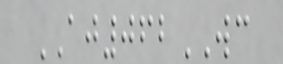AJ062WC
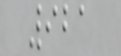921
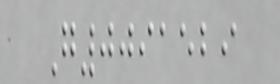G0091529
